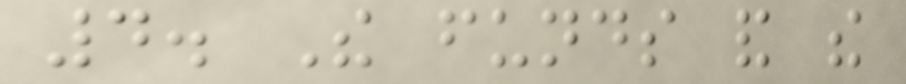4. The funds and the
